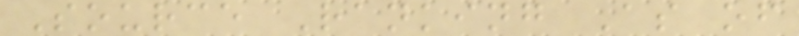Source Ranking As of
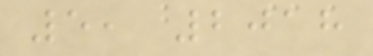5, 2018
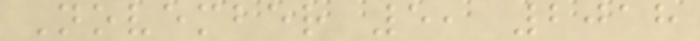November 5, 2018
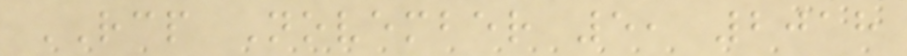RCP November 5, 2018
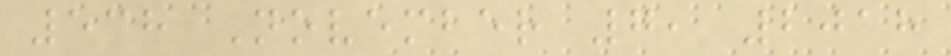538 November 7, 2018
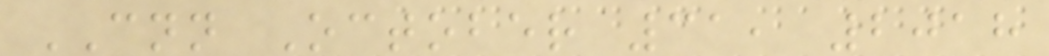CNN October 31, 2018
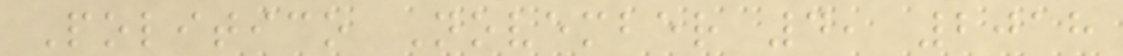Politico November 4, 2018
